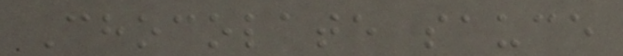Chocolate sauce
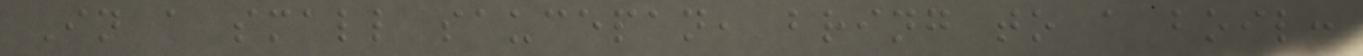In a small saucepan, bring to a boil:
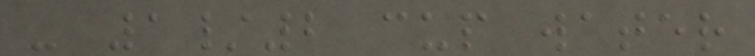- 1/2 cup water
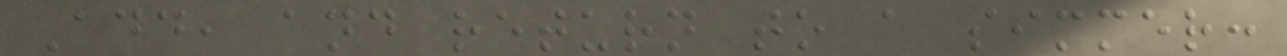Add, and return to a simmer:
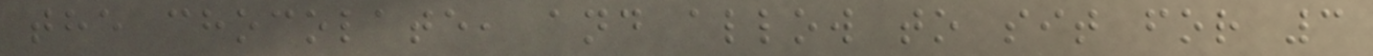the chocolate, and allow to sit for 3
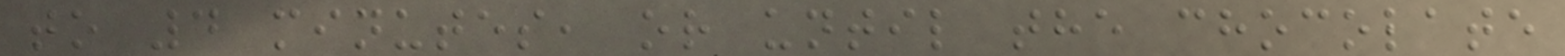to 4 minutes, or until the chocolate
